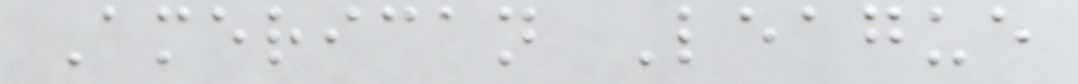American League
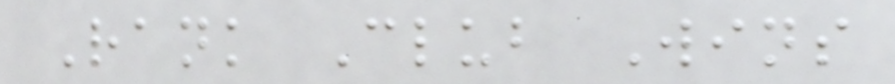Rank Club Wins
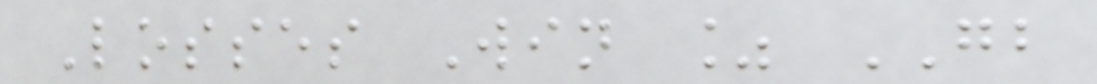Losses Win % GB
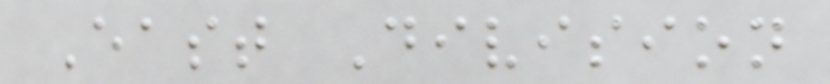East Division
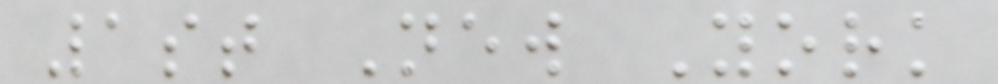1st New York
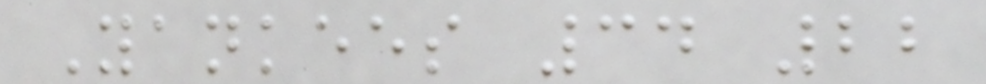Yankees 34 22
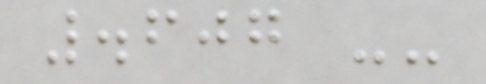.607 --
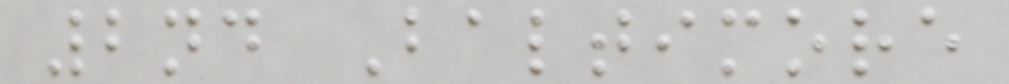2nd Baltimore
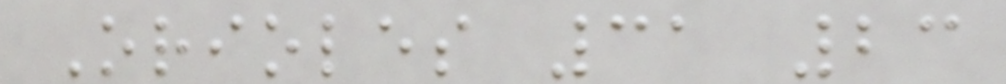Orioles 31 23
